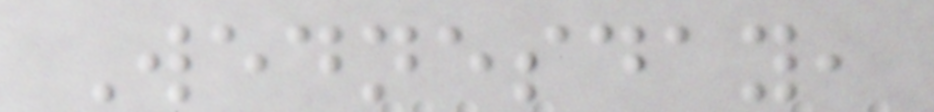Wednesday,
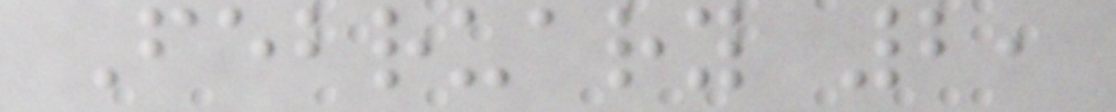February 2,
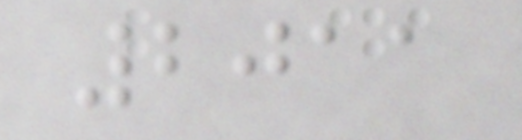2011
